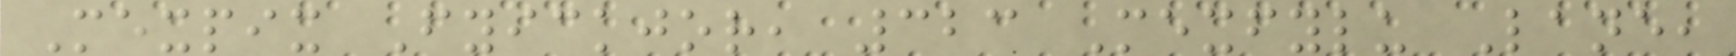Mexpix Fyickjor, 323 Mexfylu Lane,
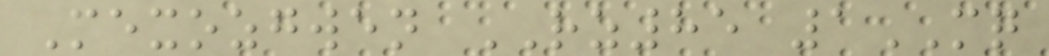Mexozgwen RZ85 1MQ
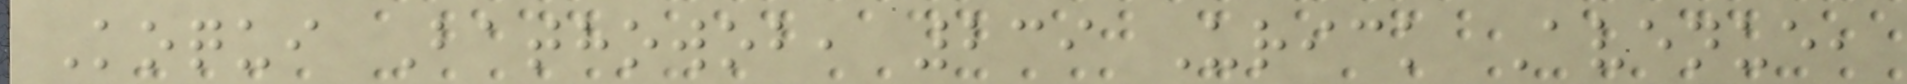Koqui Bathowob, 239 Urick Avenue,
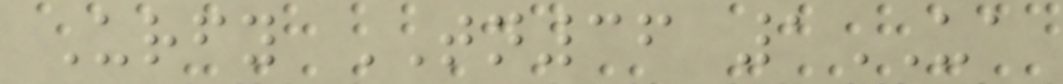Urfy TN36 1UA
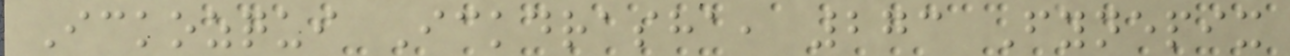Ickozqui Ickdrasha, 273 Fynepix
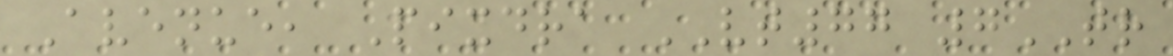Avenue, Pixdra VT77 7TR
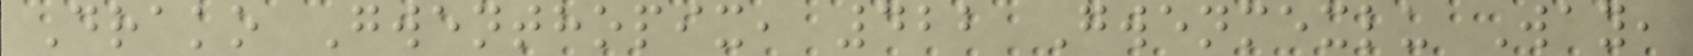Drako Gwenthopix, 422 Gwenmexlu Way,
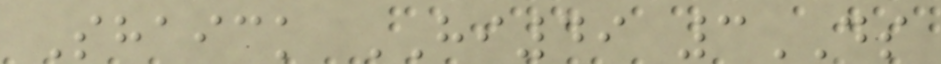Shaick HI49 3DS
